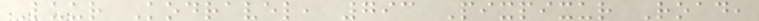Luur Kodravel, 793 Pixpixur Road,
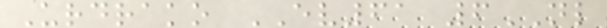Urdrako EV61 6NL
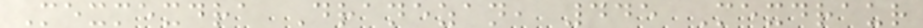Mexmexdra Dranezan, 445 Mexdraur
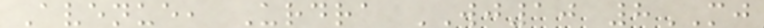Avenue, Urdra WJ10 8MJ
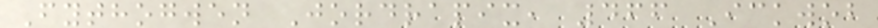Fythogwen Jordrapix, 466 Ickwob
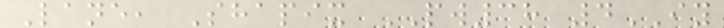Lane, Shapix PW38 4IY
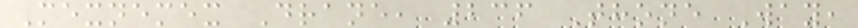Mexnemex Drane, 236 Thone Way,
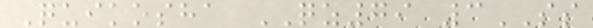Quikosha QZ79 3SS
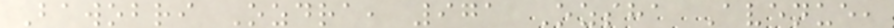Bawobri Ozdra, 971 Ozsha Avenue,
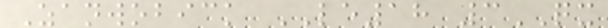Zanwobick LE18 3QX
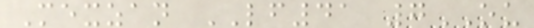Mexzan LF41 7OU
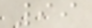99
